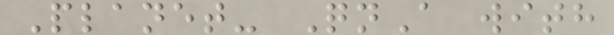Planet- QnA with
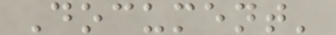Document'
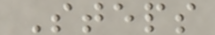Steps
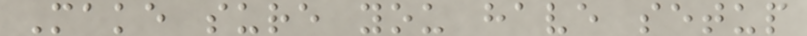Make sure you have setup
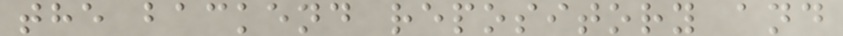the backend repository and
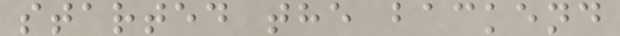started the backend
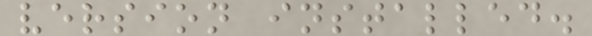version installed.
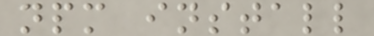npm install
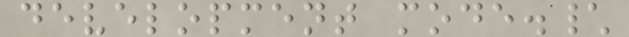development mode.\
